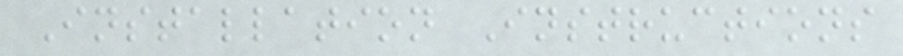Installation Instructions
